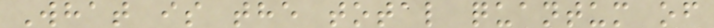What is the total quantum of
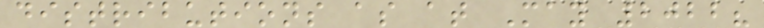distributions as at May 2022?
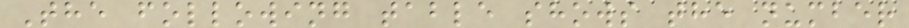The following table shows the number
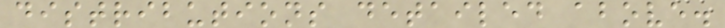distributions detailed above.
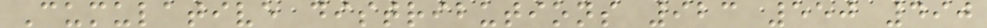Cumulative distributions 923 550 490
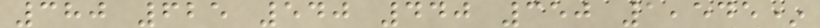380 625 540 440 350 1,545*
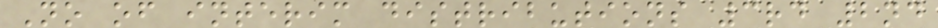No of interim distributions 3rd 2nd
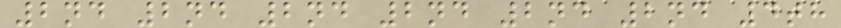2nd 2nd 2nd 2nd 2nd 2nd 4th
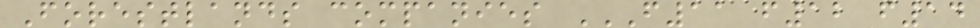Forestlands companies F11 F12 F14
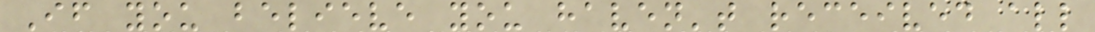If you believe you haven't received all
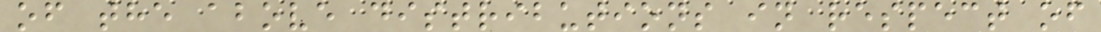of the above distributions in respect of
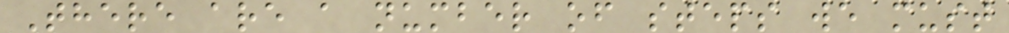There are a number of steps we must
